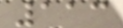113
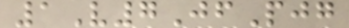1V7JfPjg
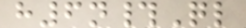h6n#Ql
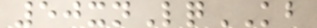50xnLqKB
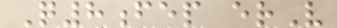Q8fep erV
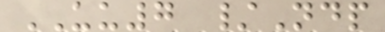UU7 /Ndp
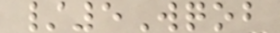/5Wqob
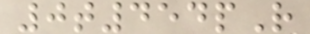0t454pR
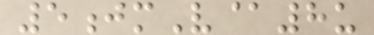5jmV@8u
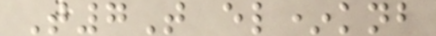T7T el*knb
